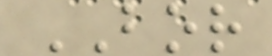BOR
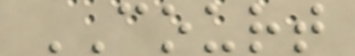COURT
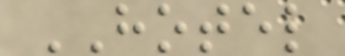HOTEL
